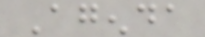Agenda
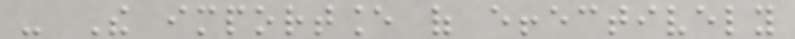- The importance of effectively
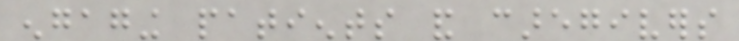engaging patients and caregivers
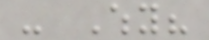- Why?
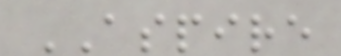ASPIRE
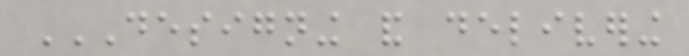DESIGNING AND DELIVERING
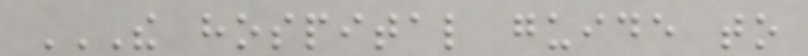THE HOSPITAL GUIDE TO
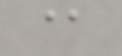@
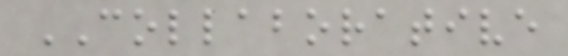COLLABORATIVE
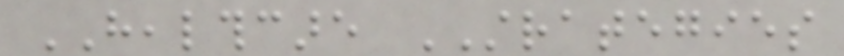HEALTHCARE STRATEGIES
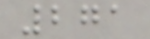271
